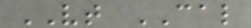VT CAL
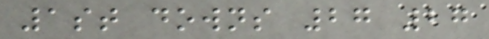1st downs 27 27
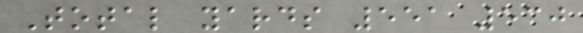Total yards 551 530
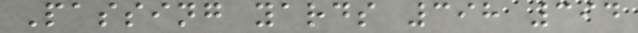Passing yards 398 394
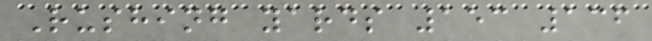Rushing yards 153 136
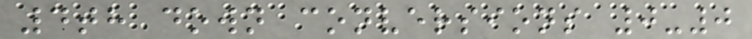4th down conversions 0-0
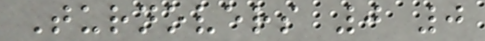Turnovers 0 0
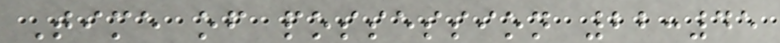Time of possession 22:45
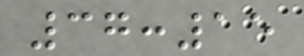37:15
